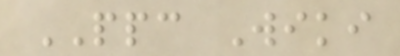PPC Wiki
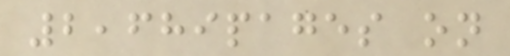2,689pages on
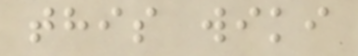this wiki
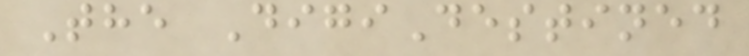The DigiDestined
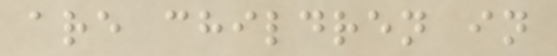are children in
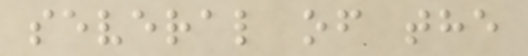several of the
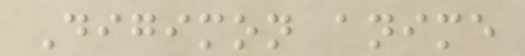Digimon anime
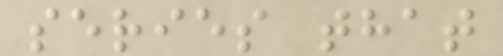series that
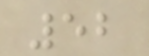52
